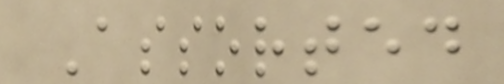Assorted
